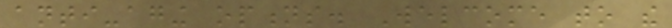anti-aging options. Welcome to the
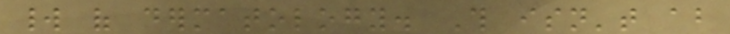world of dermatology. This isn't about
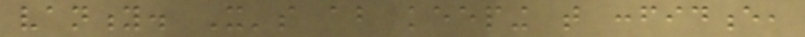vanity. It's about keeping that confidence,
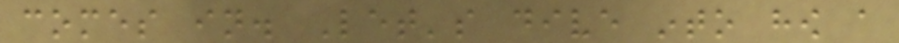comes in. Let's dive into how a
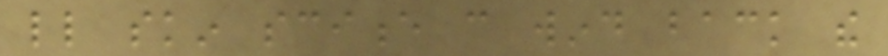little skin science can wind back the
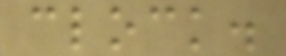clock.
